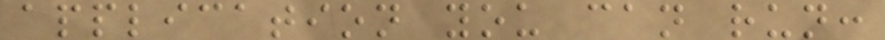application you can run:
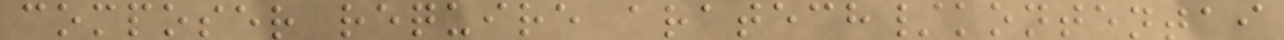composer require aratech/kontentai
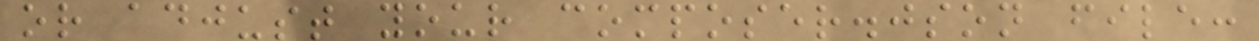or adjust your composer.json file:
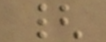{
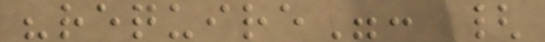"require": {
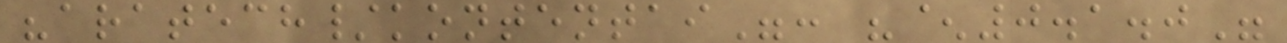"aratech/kontentai": "^0.1.0"
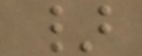}
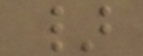}
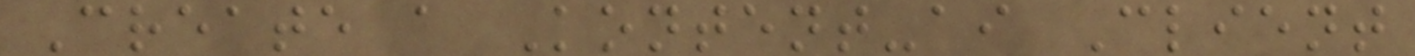Create a Kontent-ai Client
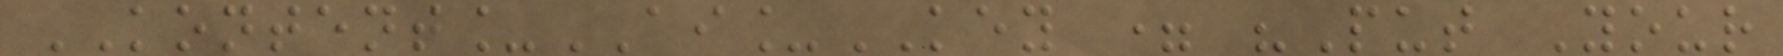KONTENT_AI_KEY = "Put Your
